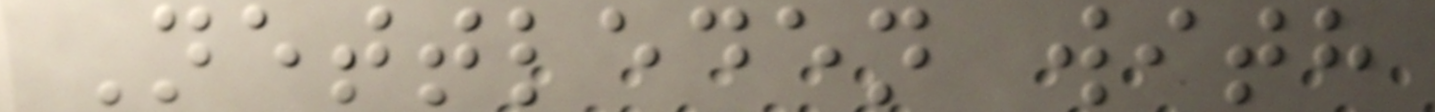Nettleden with
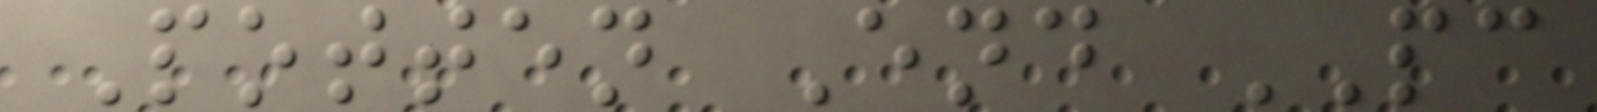Potten End PC
